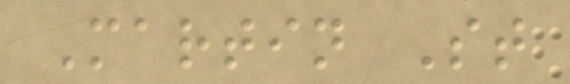Martin St
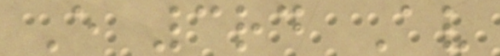E 3rd Av
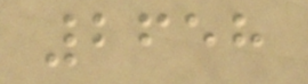2658
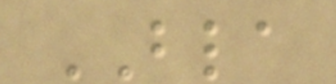BLA
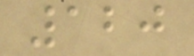120
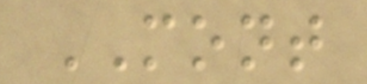MONT
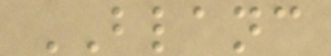BLANC
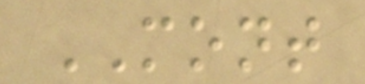MONT
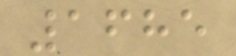1685
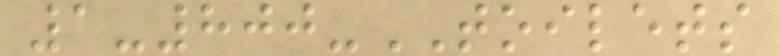1-800-TOILETS
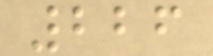226
